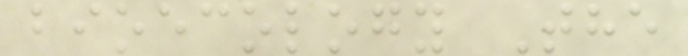bioecology The
